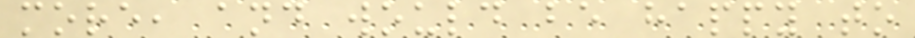more, and would be happy to
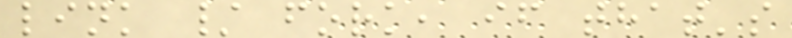link / fork, if that's
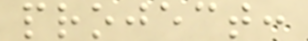project:
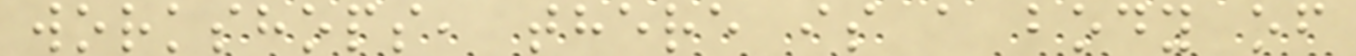workshops, there is a body of
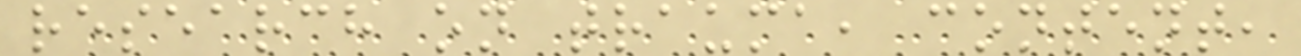research on trauma, content,
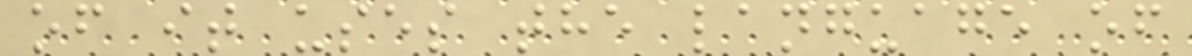of it uses the language of
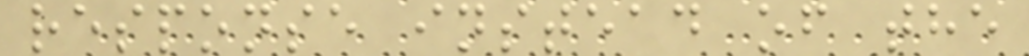response instead of the
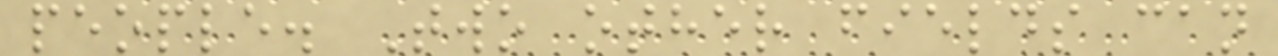people. Two other fields can
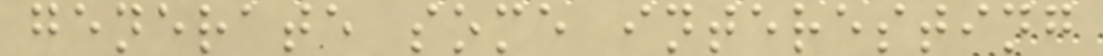generate some interesting
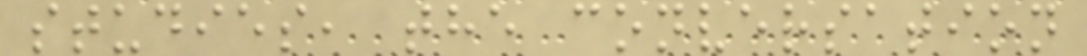studies, the conversation
